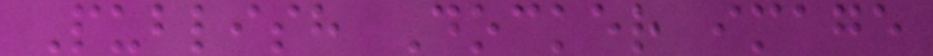Publish Docker image
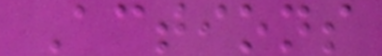Actions
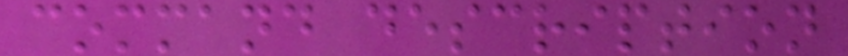command description
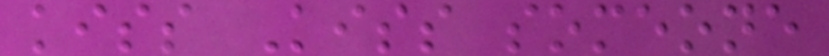kiss Kiss someone
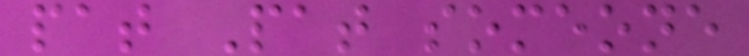pat Pat someone
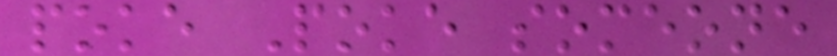poke Poke someone
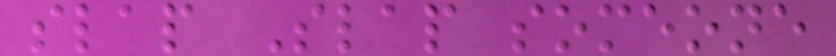slap Slap someone
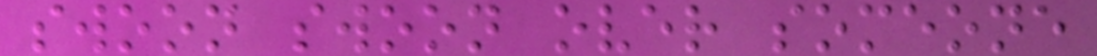swoon swoon over someone
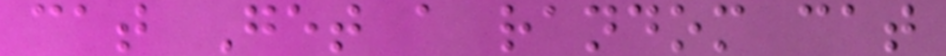cat Get a random cat
